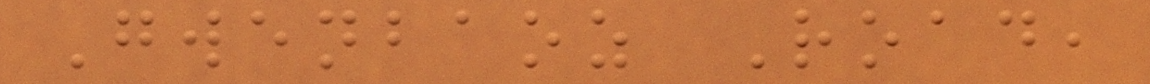Gwenbaoz Road,
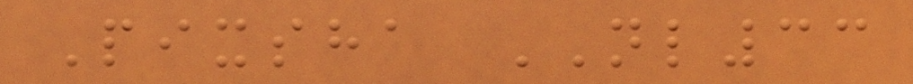Pixsha NL33
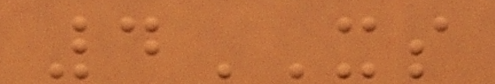4XS
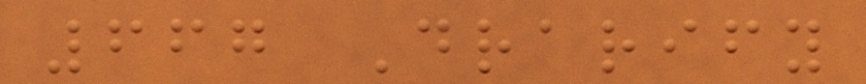667 Drarify
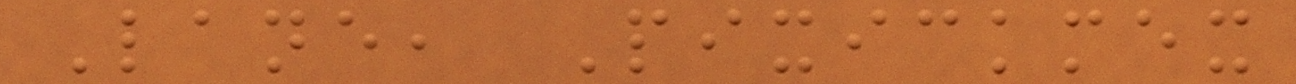Lane, Pixickmex
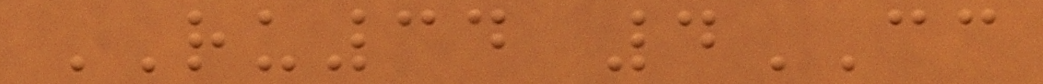RU34 4CC
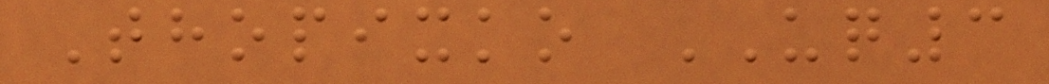Thopixko UQ3
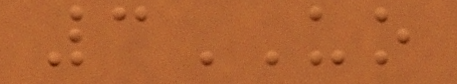3UO
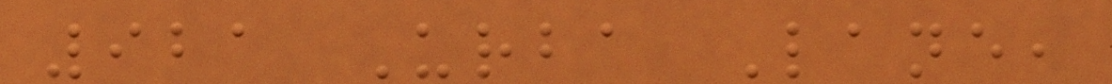921 Urba Lane,
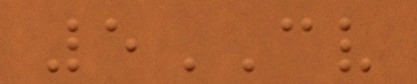5CV
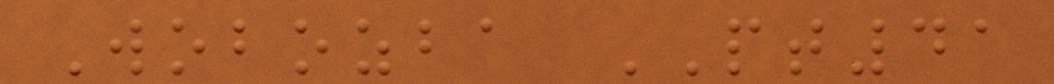Wobozba PT41
